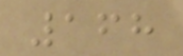168
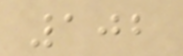102
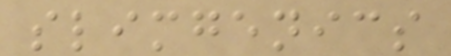slimgenics
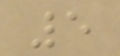5
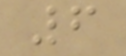6
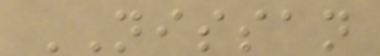NISSAN
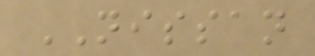NISSAN
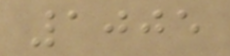1005
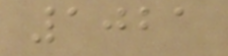1021
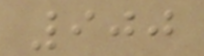900
